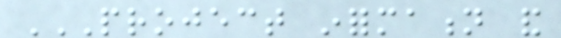PROJECT INFORMATION AND
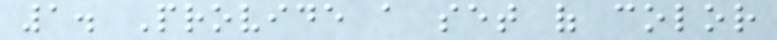1. Provide a set of color
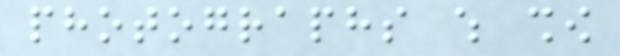photographs which show
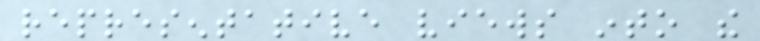representative views into the
